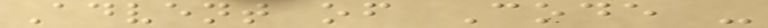Advent of Code -
